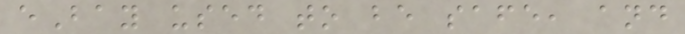eBay used to be safe, and
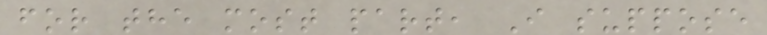for the most part, I suppose
